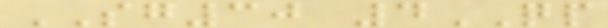SG30 4QP
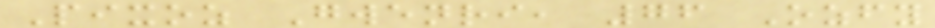Pixoz Gwenri, 76 Ozfy
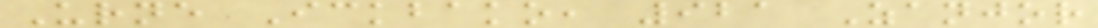Urne Ickbako, 921 Zanjor
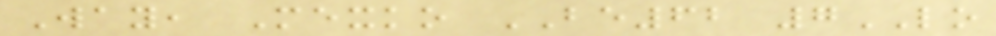Way, Mexko BE62 7LO
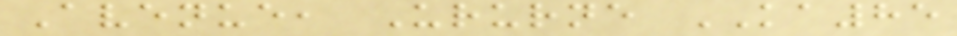Avenue, Ururne KA85
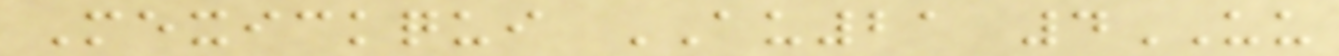Mexickqui AU21 4UU
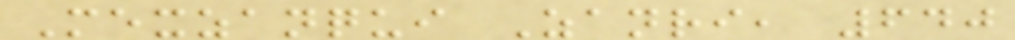Mexzanqui Zanri, 640
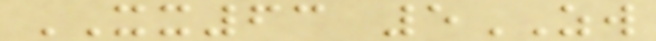XX63 5ZW
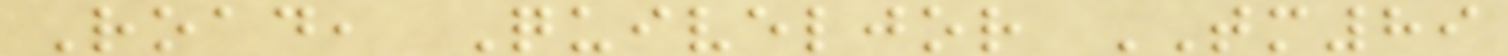Road, Quiveljor TM89
